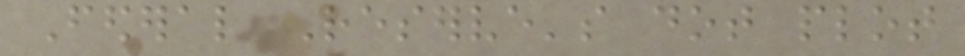Federal Reserve's dot plot
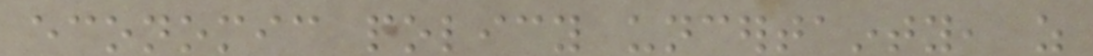economic policy uncertainty, as
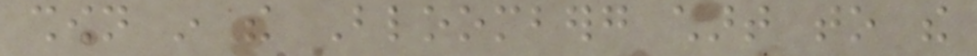shown in the Bloomberg chart to the
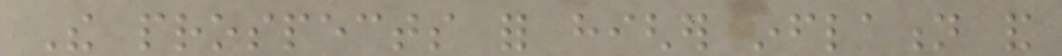The prospects for higher inflation and
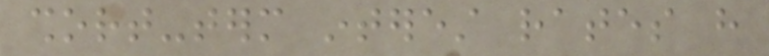short-term interest rates have
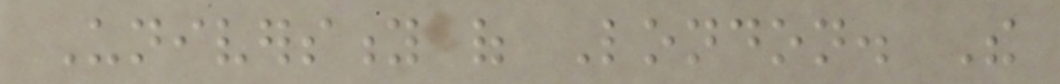University of London. The
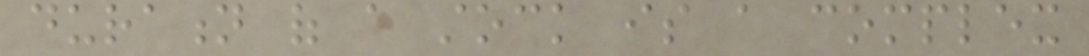duration of a stock is a complex
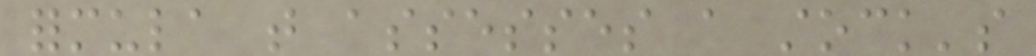formula that assesses a stock's
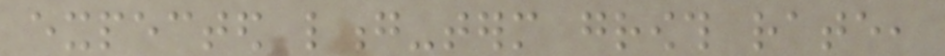expected long-term growth rate,
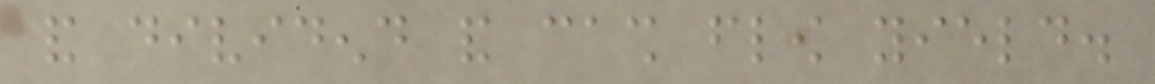and dividend and cash flow yield.
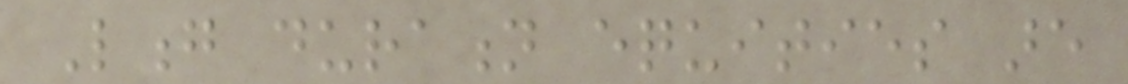Long duration equities are
